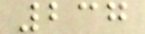237
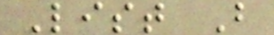List B
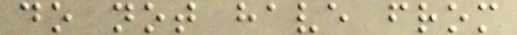do not have from
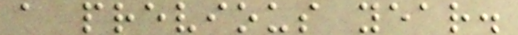a previous year.
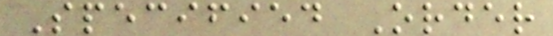Specified Order
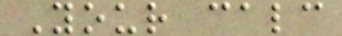Your calc
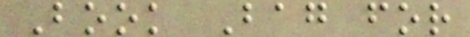Book Bag for
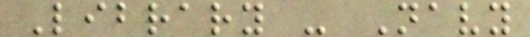Library - Navy
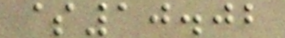$10.02
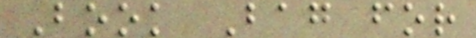Book Bag for
